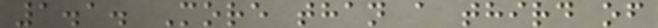1.1. More than a third of
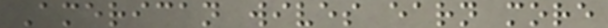American wives earn more
